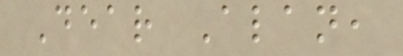Dear Alan,
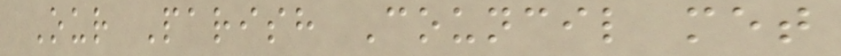Our Parish Council met
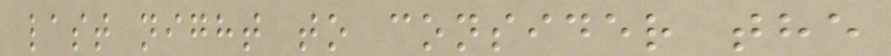last night to consider the
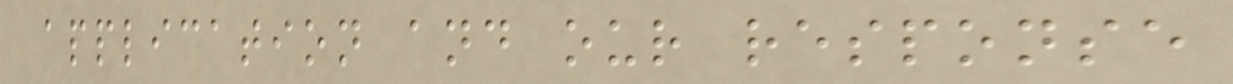application and our response
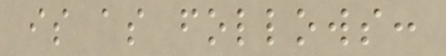is as follows:
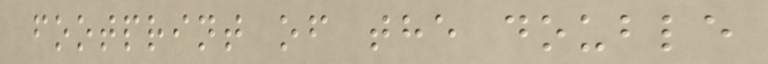footprint of the double
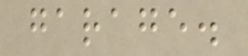garage.
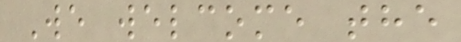We welcome the
